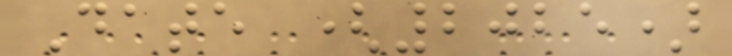Date (2025)
